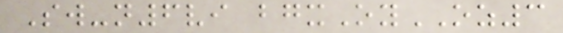Sw-n6vi bgxOyOZ3
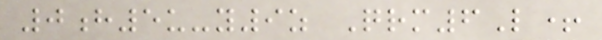0h5u-y9z Qrm6L+
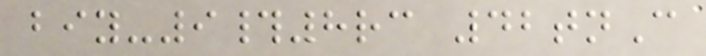biy-9#8rc 42tnC
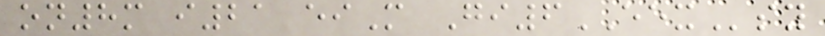on8m i21 eiM Gi6EEXsy
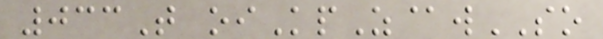033T oiKpZ@wSO
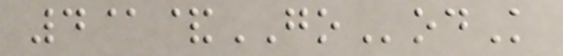4@&GOodK
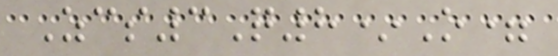Zcs3Q8*O=
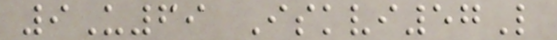9U69 Iskvi57L
